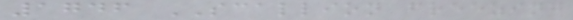1746 SCALLION freezing
